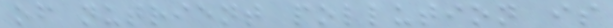of nutrient pollution is
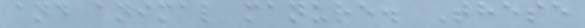and animal manure. These
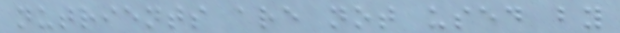nutrients are not used by
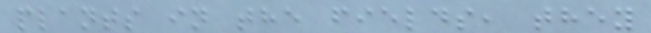plants in the fields, they
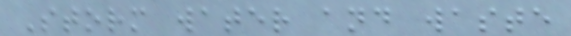Storm water and waste
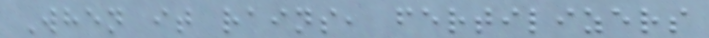When it rains, fertilizers
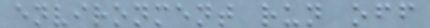environment run off
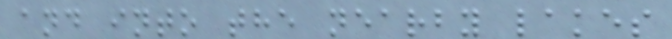and into the nearby lakes
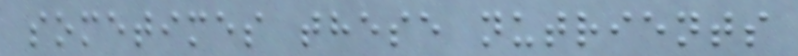sometimes these nutrients
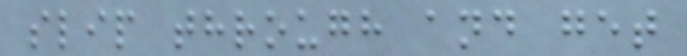slip through and get
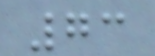73
